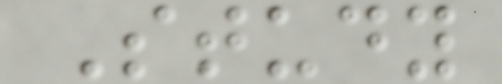Study
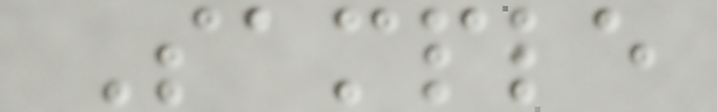Sample
